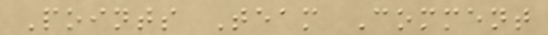Points Team Comment
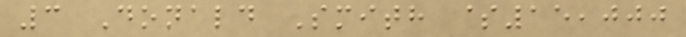3 Donald Smith $15,000
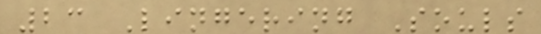23 Lingering Souls
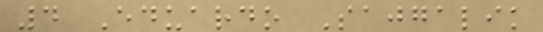4 Eduardo Sajgalik
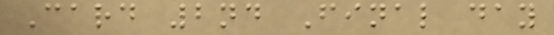Card 2nd Final day
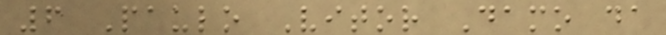6 Paulo Vitor Damo da
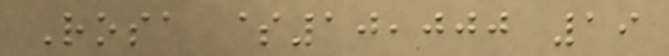Rosa $10,000 19
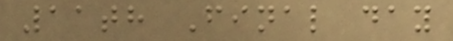11th Final day
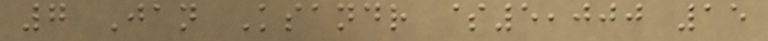7 Jan Ksandr $5,000 15
